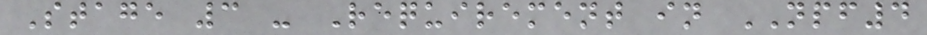Stage 3 - Requirement in NPF4
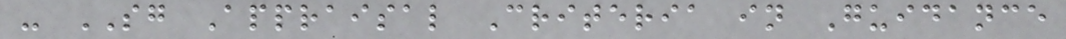- SG Appraisal Criteria in Guidance
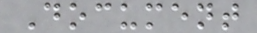Document
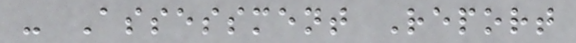- Assessment Report
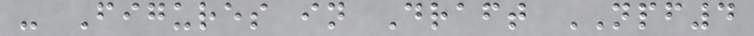- Figures in Draft NPF4
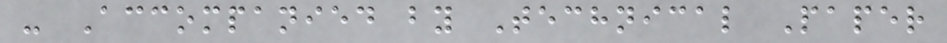- Accompanied by Technical Paper
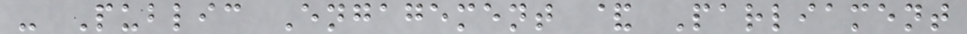- Public Engagement & Parliament
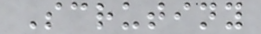Scrutiny
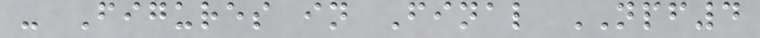- Figures in Final NPF4
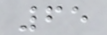65
